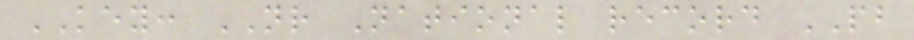KEY: NR National record PB
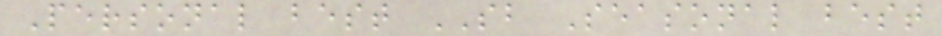Personal best SB Seasonal best
